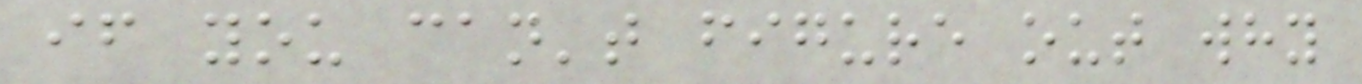if you can't figure out why
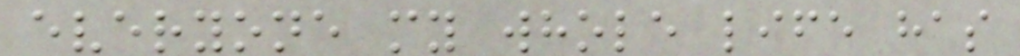everyone my whole life has
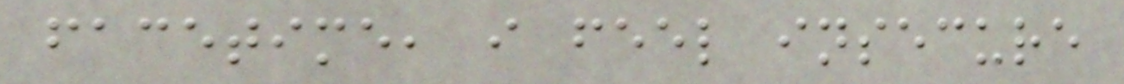facetime, i feel insecure
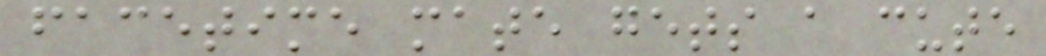facetime mate gets a cute
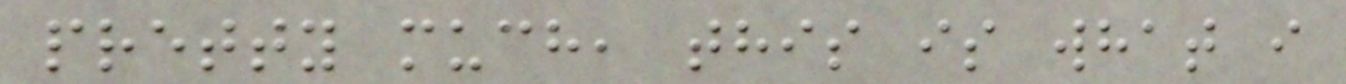pretty much, this is what i
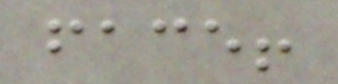face!
